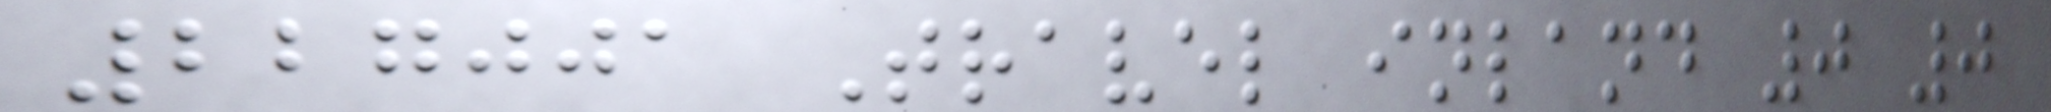227001 Travel inland 0 0
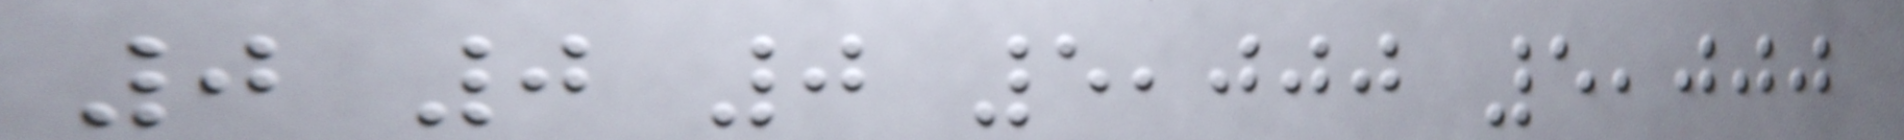0 0 0 5,000 5,000
